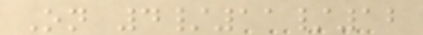On 4/11/12
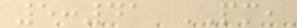5:41 PM,
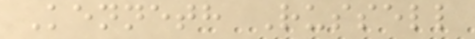Kenneth Russell
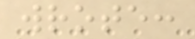wrote:
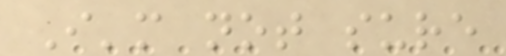I'm not sure
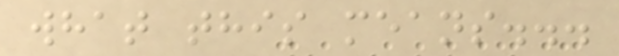what this means...
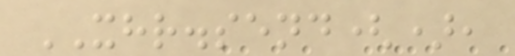XHR.send(),
